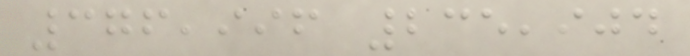376,996 235,904
